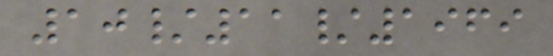10/11/1969
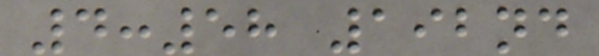4:58 192nd
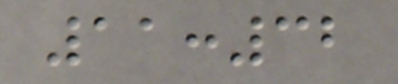11:32
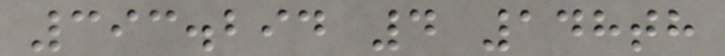393.294 4 148th
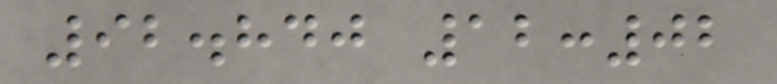92.840 12:02
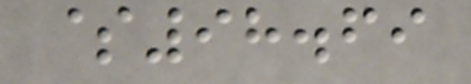$98.69
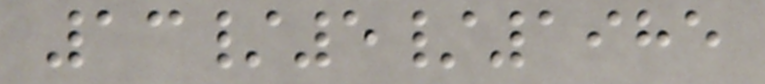13/5/1985
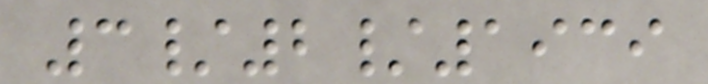3/2/1939
